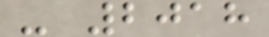- 2018
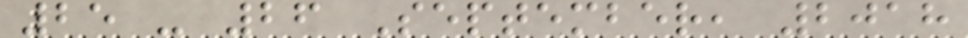25 - 26 September, 2018
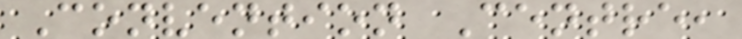Convention Centre,
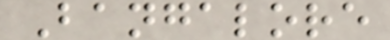Bangalore
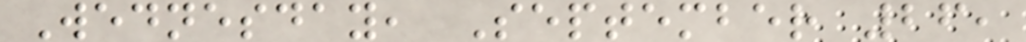Wednesday, September 26,
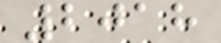2018
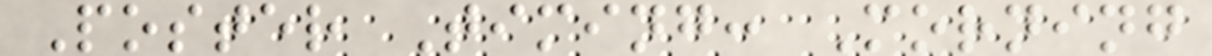Poster Timing: Morning
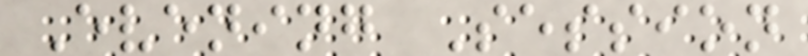Evening Session
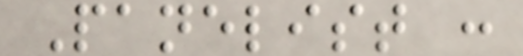Panelist :
